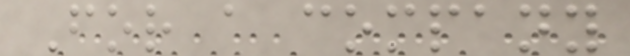For a company
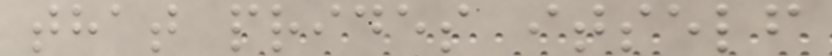that prides itself
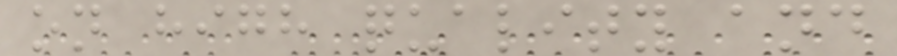on high quality and
